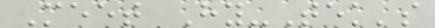Meet Hy-Tek's
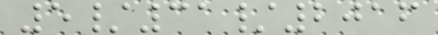5/31/2016
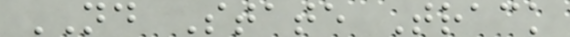ND State Track
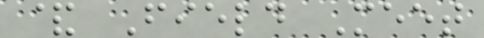& Field Meet
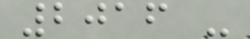2016 -
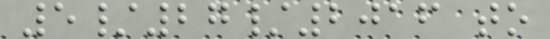5/27/2016 to
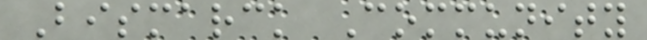Bismarck Community
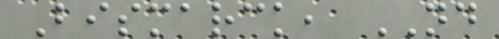Bismarck, ND
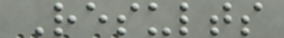Results
